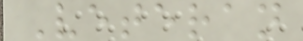Veteran
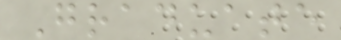Graduate
